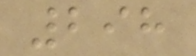298
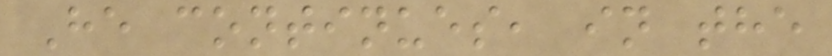He continues, in the
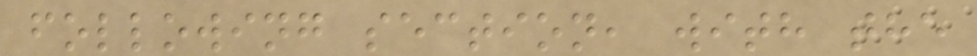following section, with the
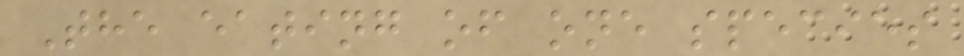The eating of one species
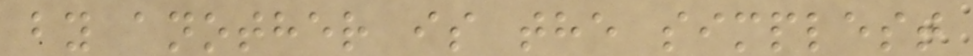by another is the simplest
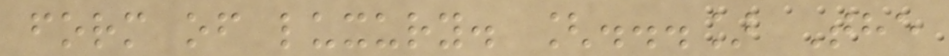form of luxury. [...] The
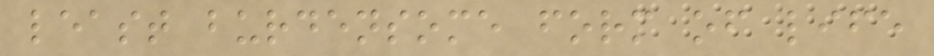least burdensome form of life
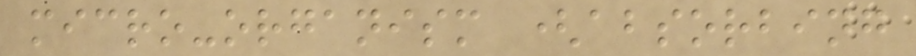micro-organism (absorbing
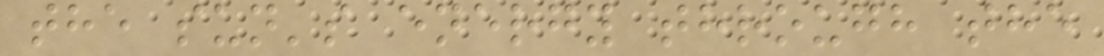the sun's energy through the
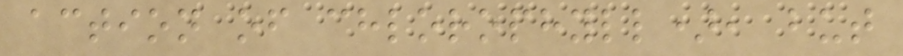action of chlorophyll), but
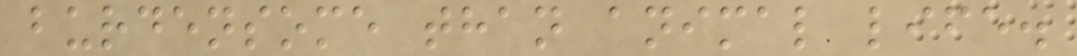burdensome than animal life.
